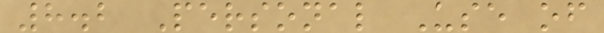8.2 Personal Use of
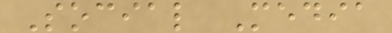Social Media
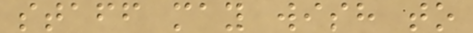staff may wish to
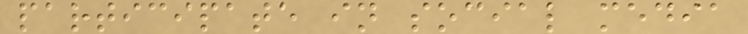participate in social media
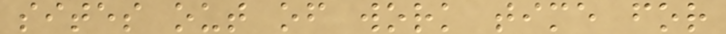sites out of work time for
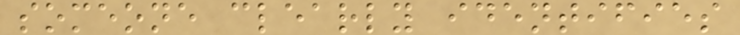someone clearly identifies
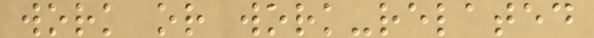work or work-related
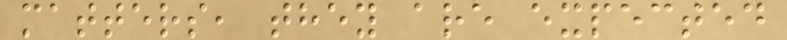matters, they are expected
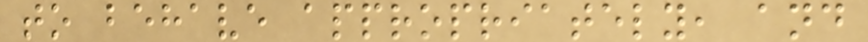to behave appropriately, and
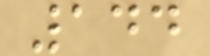144
